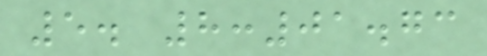5. 8:01.73
